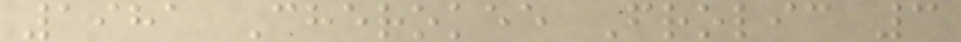1981 Cherokee Frolic 3
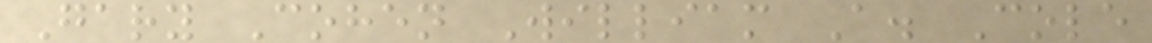Gary Cohen William A. Cole
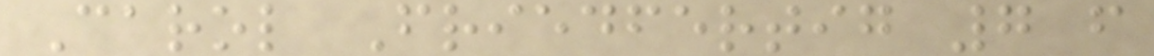Carol Friedfertig 7 f
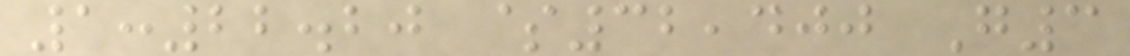1:22.20 $32,400 G3
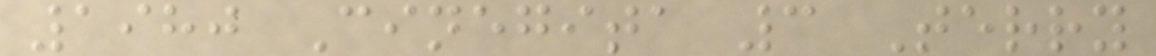1980 Cinegita 3 Terry
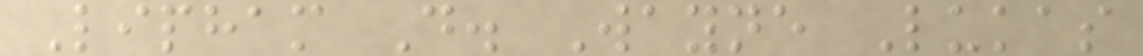Lipham D. Wayne Lukas
